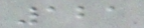121
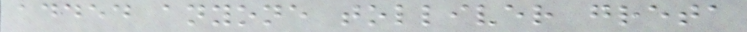added anyone tolliver greta
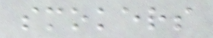smokers
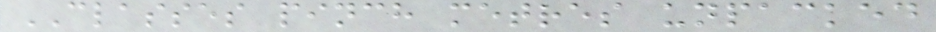CLASSES pinch metres unpacked
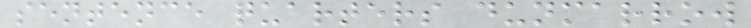sentence quarters dunmarrow
